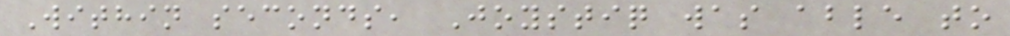Within seconds, Joystiq was able to
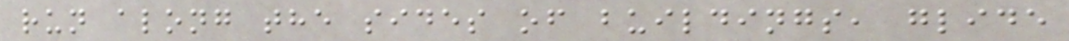run along the sides of buildings, glide
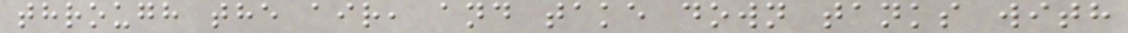through the air, and take down tanks with
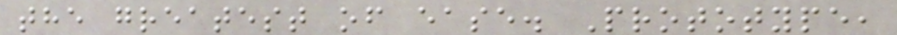the greatest of ease. Prototype,
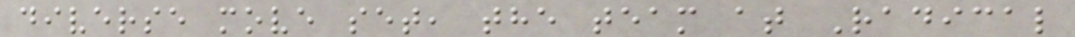diverse move set, the team at Radical
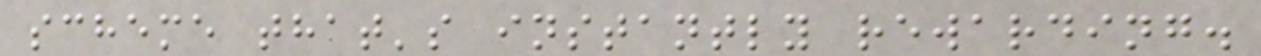scheme that's instantly rewarding.
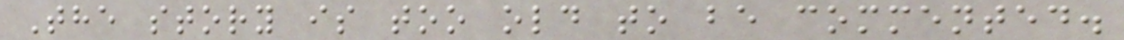The story is too old to be commented.
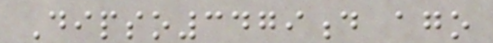Dipso3479d ago
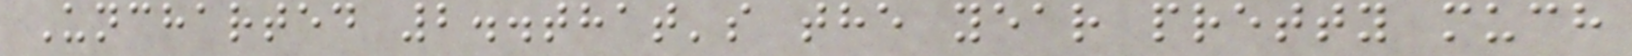Uncharted 2..that's the year pretty much
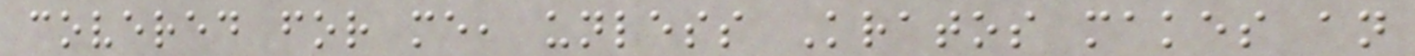covered for me, unless Kratos makes an
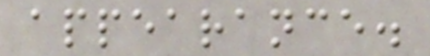appearance.
